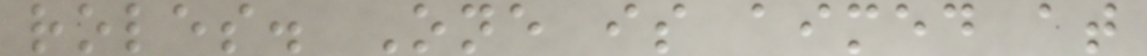roles. One is aimed at
